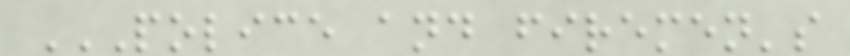POLICE AND FIREMEN'S
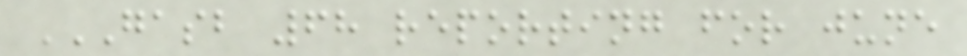GASB 68 REPORTING FOR JUNE
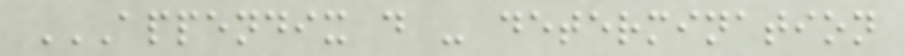APPENDIX D - DETERMINATION
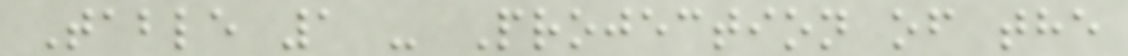Table 1 - Projection of the
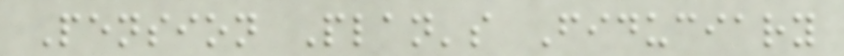Pension Plan's Fiduciary
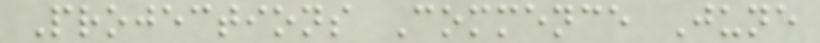Projections Commence June
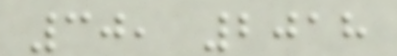30, 2018
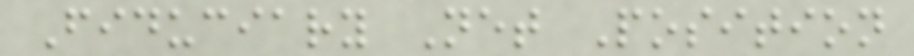Fiduciary Net Position
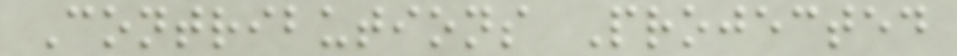Contributions Projected
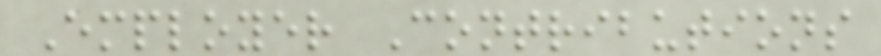Employer Contributions
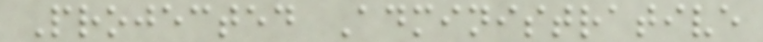Projected Administrative
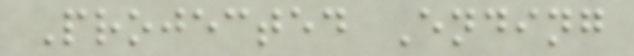Projected Ending
